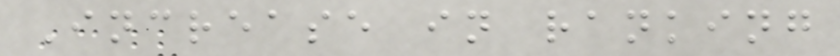Increase in ranking
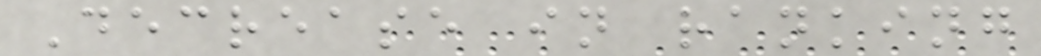Decrease in ranking
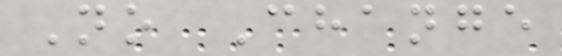No Change
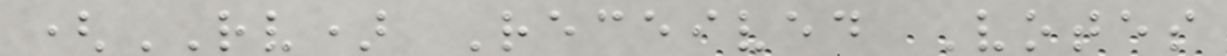(RV) Received Votes
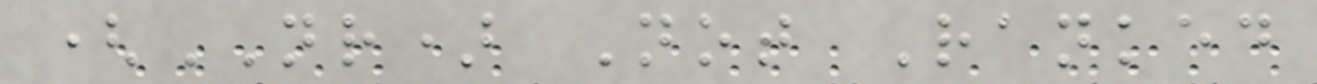(NR) Not Ranked
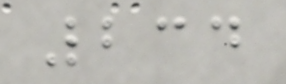234
